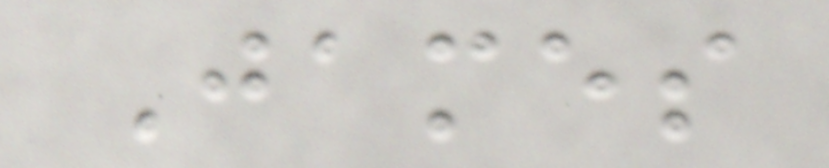James
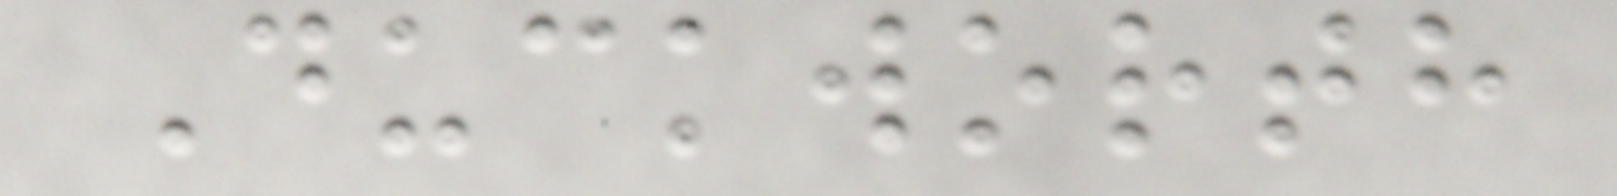Duckworth
